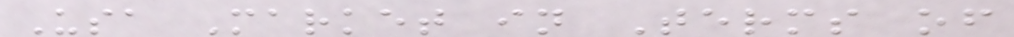Usa Market in Terms of
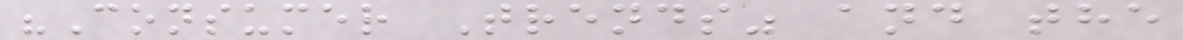"Consumer Trends" and the
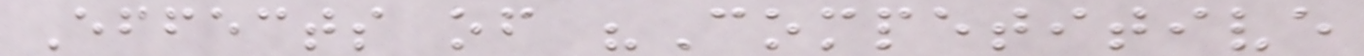Effects of "Competitive
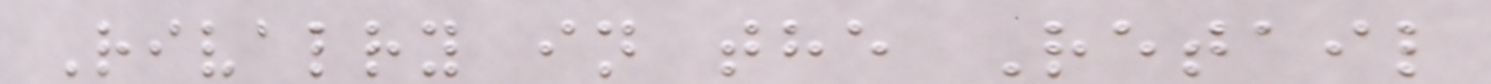Rivalry in the Retail
